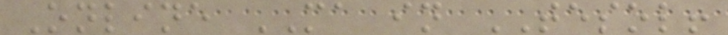Online MA in TESOL!
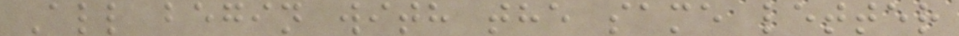All begin with the same letter
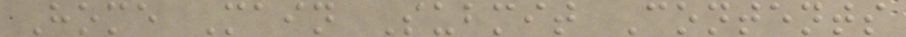Home Main Submit Contents
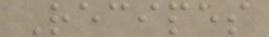Recipes
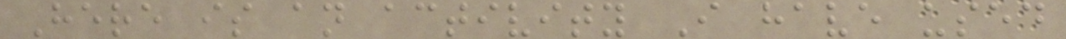Here is an activity I have used
